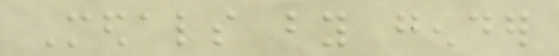Medals by gender
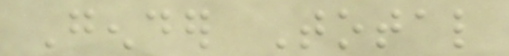Gender Total
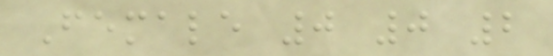Female 0 0 2
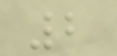2
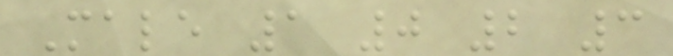Male 1 0 2 3
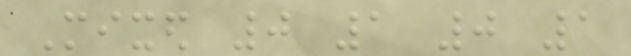Mixed 0 1 0 1
